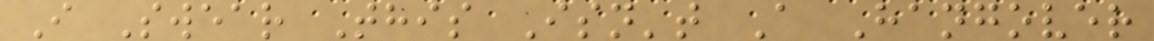I Swear This Isn't A Hangover
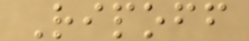Ripoff
